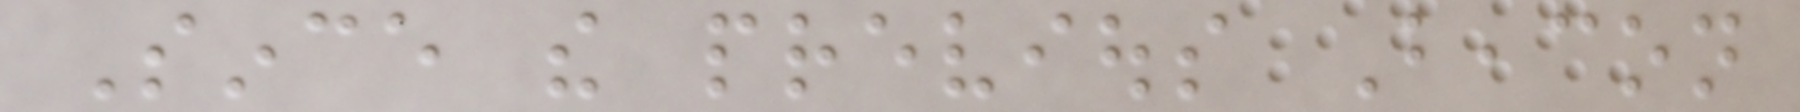Since the previous Beacon
